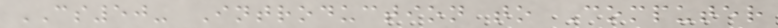CS50- Introduction to Computer
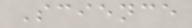Science
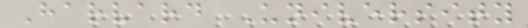Harvard University
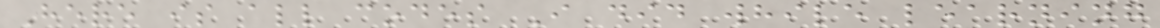Here is all codes I did while learning
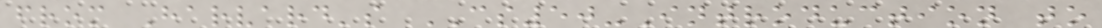from Harvard's CS50-Introduction to
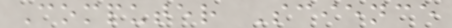Computer Science
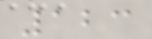123
